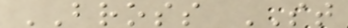BROSS ST
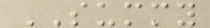SUMMY
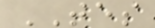TES
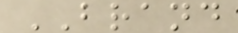BRAND
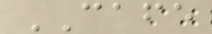CAFE
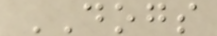DOGS
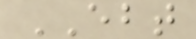EBT
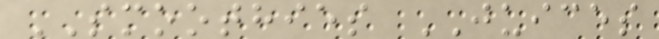SMOOTHIES JUICES
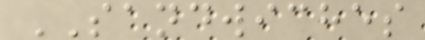SANDWICHES
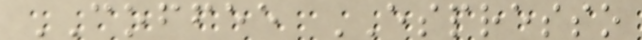COFFEE ESPRESSO
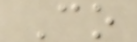Co
